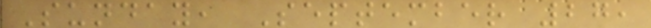Sunday, September 27,
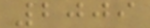2009
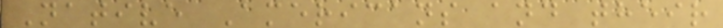Native Americans and their
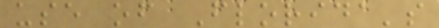use of Florida's
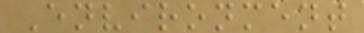Environment
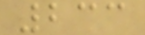233
